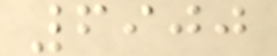6900
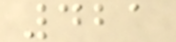421
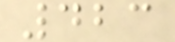423
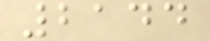2144
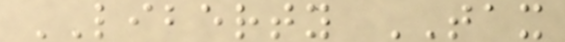LIBERTY TAX
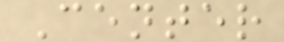Center
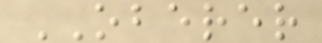OBERER
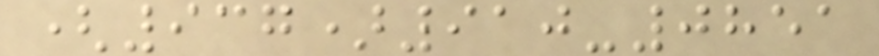(937)910-0851
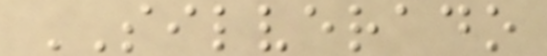SILVERADO
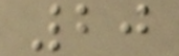20
